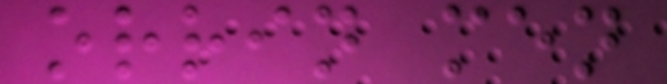orrin men
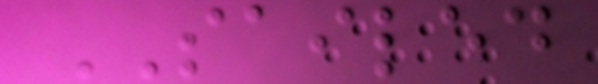SAILED
